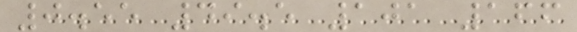0.55 49.5 101 166
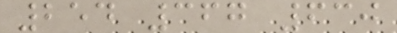254 367 630
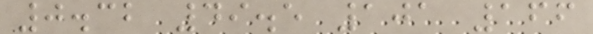0.32 49.5 101 166
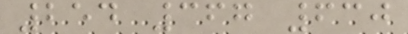254 367 630
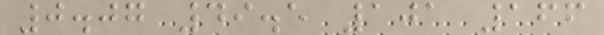0.07 49.5 101 166
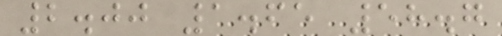2.00 1.65 58.7
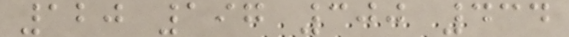120 197 300 434
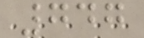747
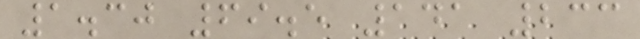1.30 69.5 141 233
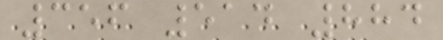356 514 884
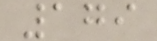179
